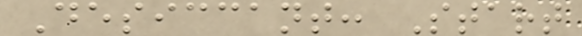Desiccant: Start
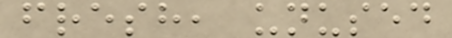fresh, unused
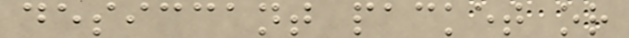desiccant packet or
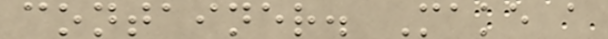container. Make a
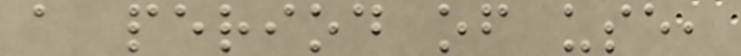a period of use,
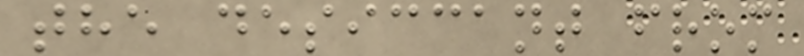the desiccant from
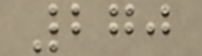270
